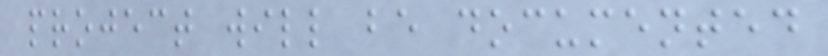project will be documented
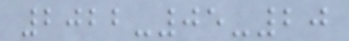2022-05-20
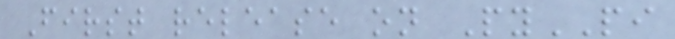First release on PyPI
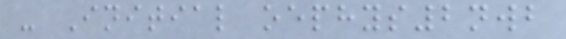- Initial oephys2nwb
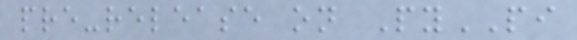pre-release on PyPI
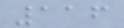116
